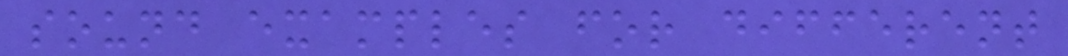sound examples for different
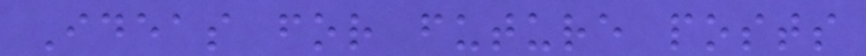Ideas for future posts
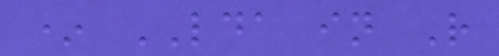* LDA in R
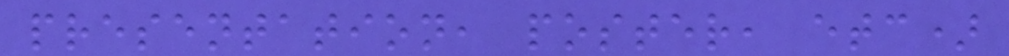presentation, poster, etc)
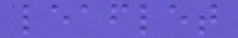leaflet
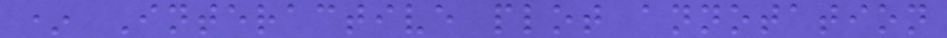* Interactive plot annotation
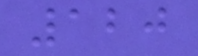120
